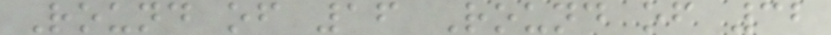Round of 16 Round of 32
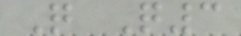Q Q3
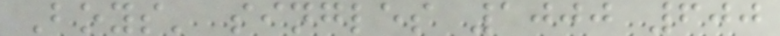Boys' singles 1000 600
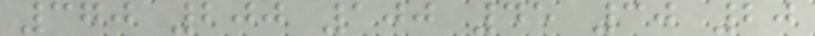370 200 100 45 30 20
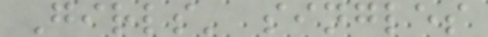Girls' singles
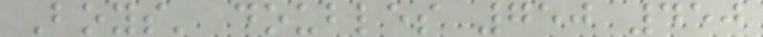Boys' doubles 750 450
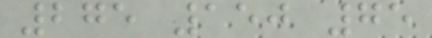275 150 75
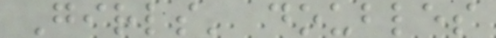Girls' doubles
